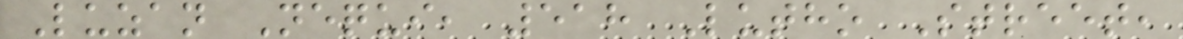Luzan Nequi, 518 Lutho Street,
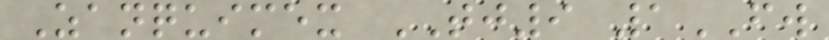Zanquimex TJ9 1FW
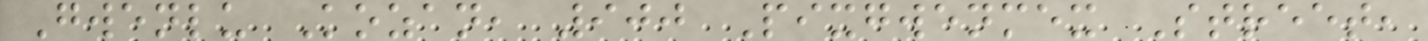Gwenlu Kozan, 900 Pixgwenmex Street,
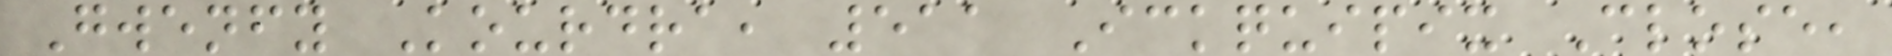Gwenfy Kourdra, 511 Ickquipix Close,
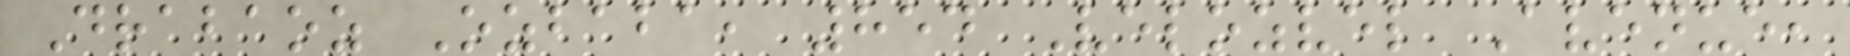Drabaoz Ozbaba, 854 Velozvel Avenue,
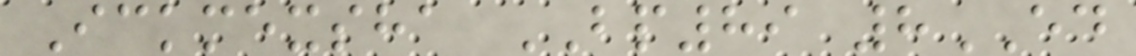Ickmexsha BP89 8ED
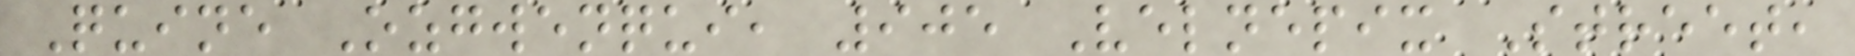Quine Ozgwenqui, 905 Velnepix Street,
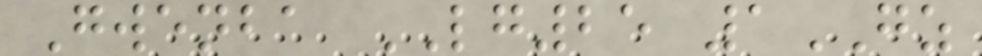Gwenba LG25 1GZ
